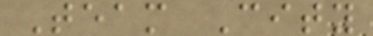Team City
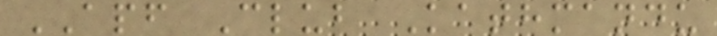APF Club Kathmandu
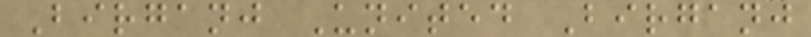Birganj United Birganj
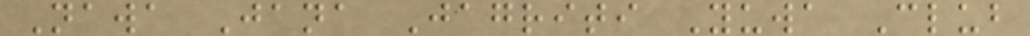Nawa Jana Jagriti Yuwa Club
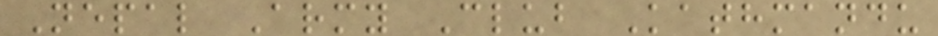Nepal Army Club Kathmandu
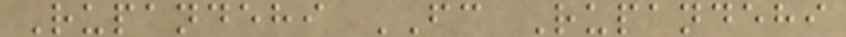Rupandehi FC Rupandehi
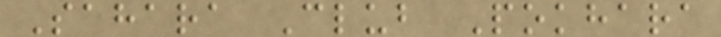Sahara Club Pokhara
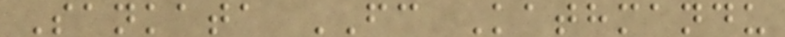Sankata FC Kathmandu
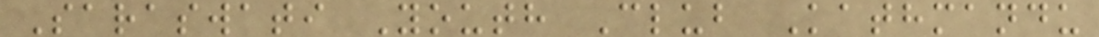Saraswati Youth Club Kathmandu
